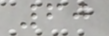60
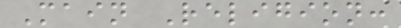Main Religion:
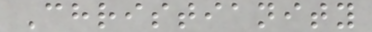Christianity
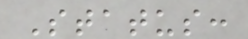Status:
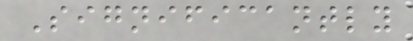Significantly
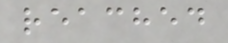reached
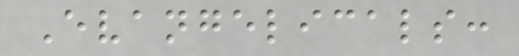Evangelicals:
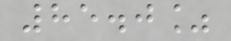85.0%
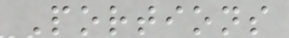Portions
